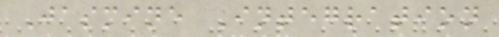Jasmine Integration
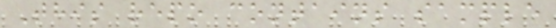This repo contains sample
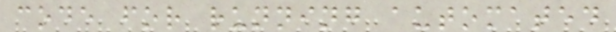code for running automated
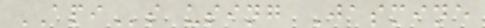APIs using Jasmine
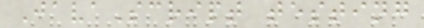JavaScript testing
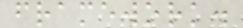framework.
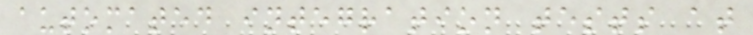automated integration tests at
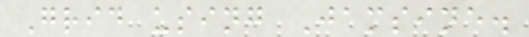Grid using Jamsine.
